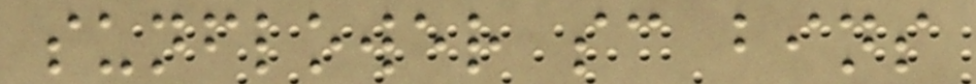sunflower sc bins
